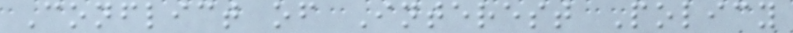Conflict of Interest Policy
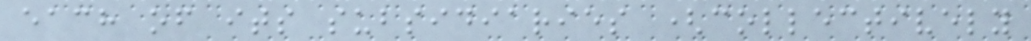each of its subsidiaries (collectively
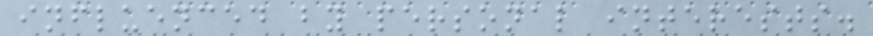influenced by personal interests.
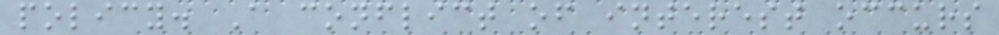policy. A conflict of interest occurs
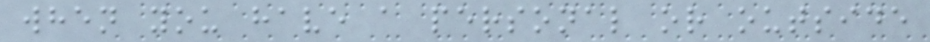when you have a personal or outside
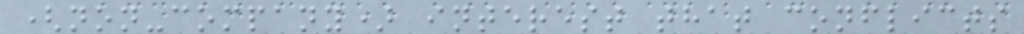(non-company) interest that conflicts
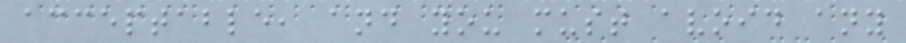acceptable, and you must avoid any
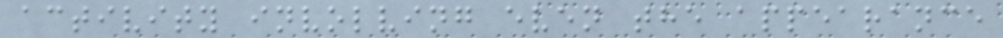activity involving even the appearance
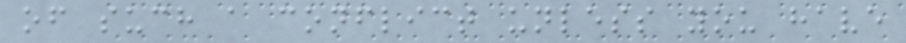of such a conflict unless you have
